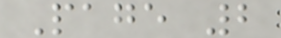Page 2
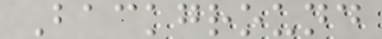Background
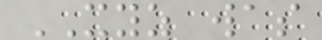XYZ was
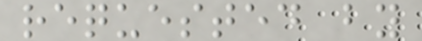requested by
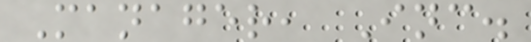Manager, Inc.
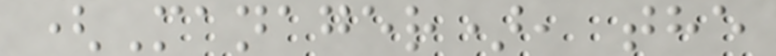(Manager), the
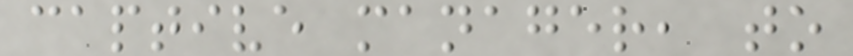captive manager, to
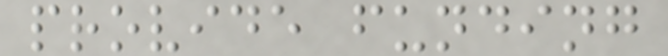provide funding
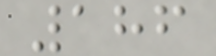186
